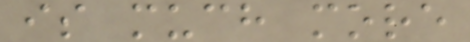is much more
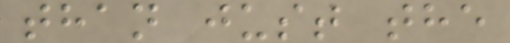than just the
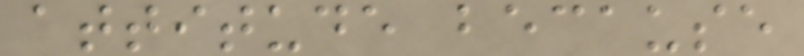attitude because
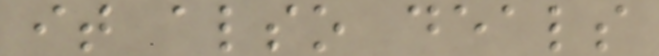it also deals
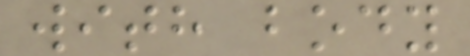with body
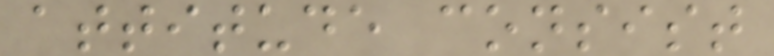attitude consist
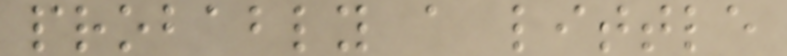probably a little
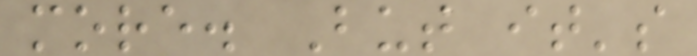more. But it's
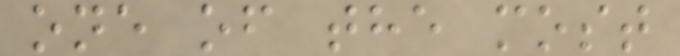one of the most
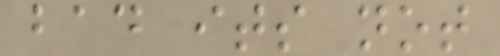bad its not
